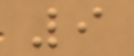9
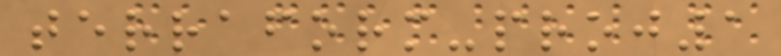terraform-proj1
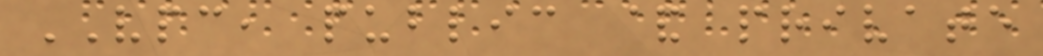VPC, public & private
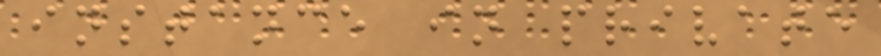instance in private
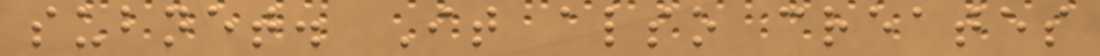subnet. It also creates
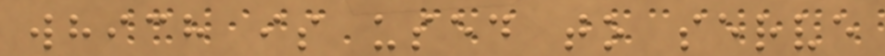which is used to serve
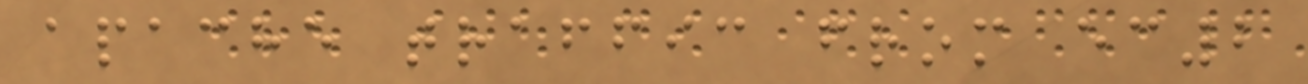apache traffic from ec2
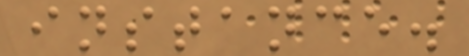instance.
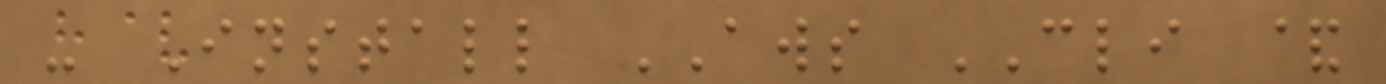- Install AWS CLI &
